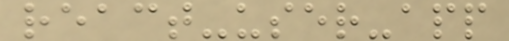react-user-app
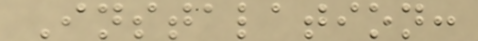Instalation:
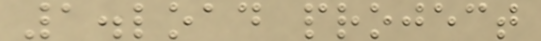1.load project
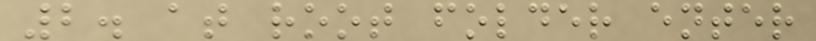2. at root folder enter
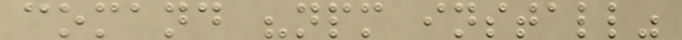comand "npm install"
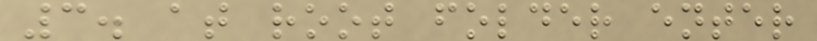3. at root folder enter
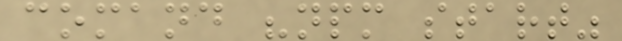comand "npm start"
